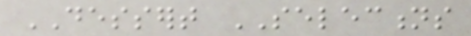DESSERT SELECTIONS
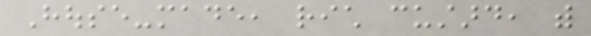House-made, rich custard, with
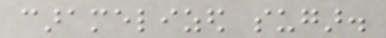caramelized sugar.
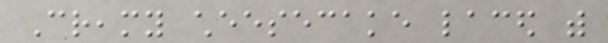Creamy cheesecake laced with
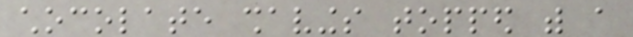chocolate shavings topped with a
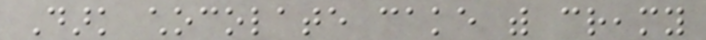Dark chocolate cake with creamy
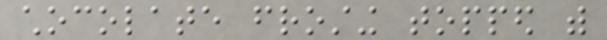chocolate frosting topped with
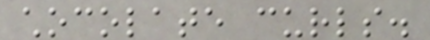chocolate curls.
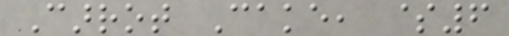Carrot Cake, $6
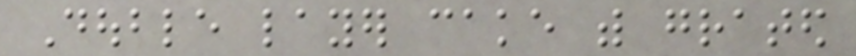Double layer cake with grated
